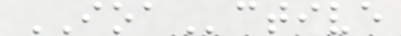IOActive
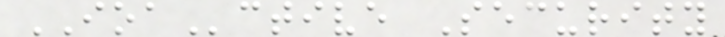IOActive Security
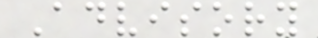Advisory
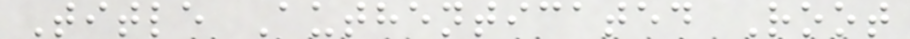Title Authenticated Root
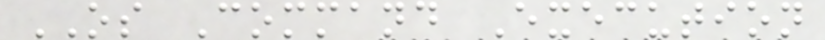OS Command Execution
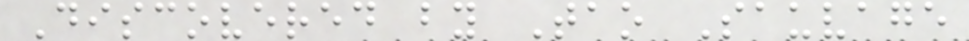Discovered by Tao Sauvage
